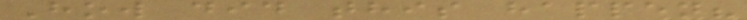How did this happen?
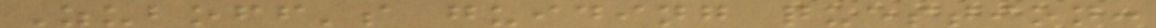Zuboff's guiding question:
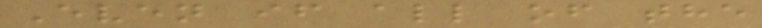Even if all of the
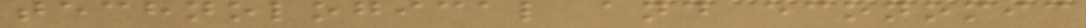technological and economic
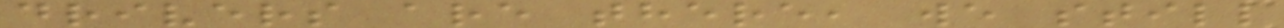drivers are there, we still
